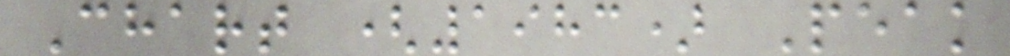Chart (1983) Peak
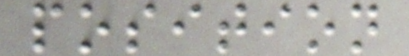position
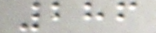286
